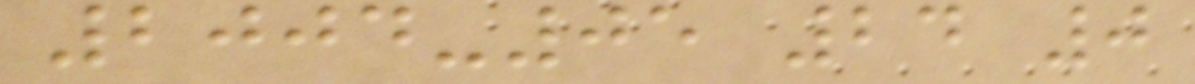2004-05 24 0
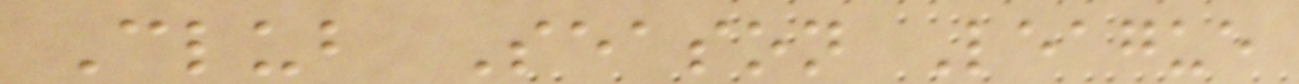Club Season League
